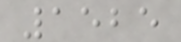1525
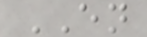EN
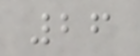26
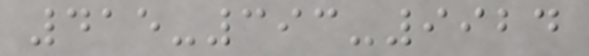415-393-9924
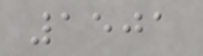1501
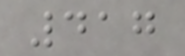417
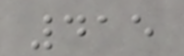415
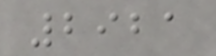2921
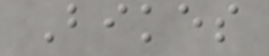Bikes
